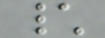\
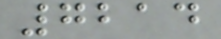7214
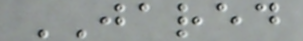JARED
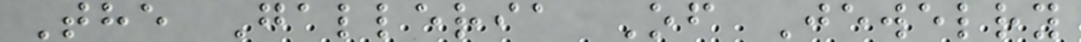The Galleria Of Jewelry
